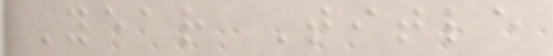Year Title
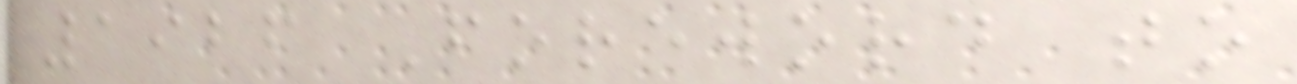1926 Foreword to
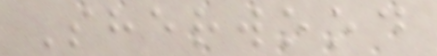Sherwood
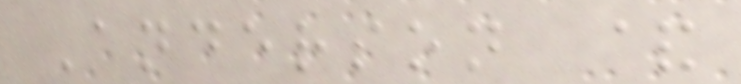Anderson &
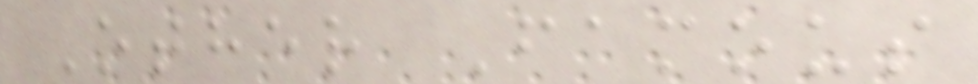Other Famous
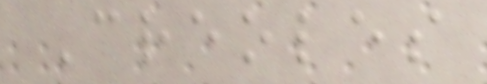Creoles
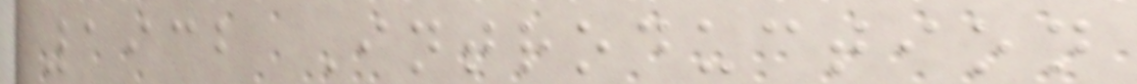1932 Introduction
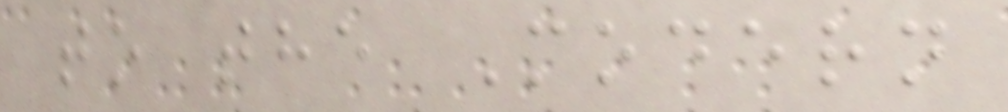to the Modern
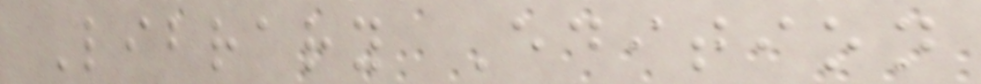Library Edition
